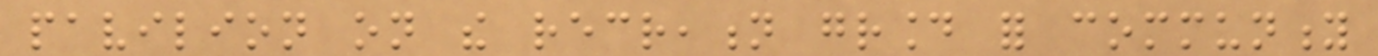pavilion on the recreation ground for community
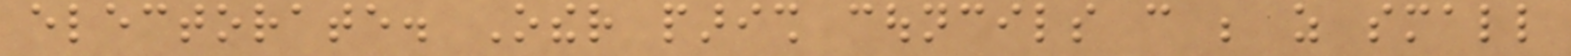electorate. Other parish councils can be as small
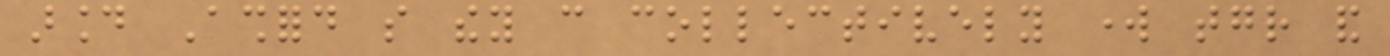around Ashford so they can collectively work together and
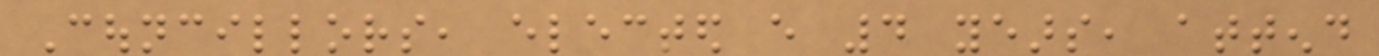Councillors, elected every 4 years, attend
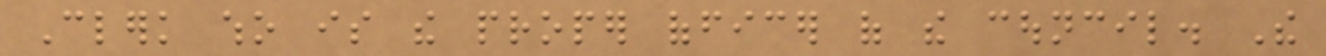Clerk who is the proper officer of the council. The
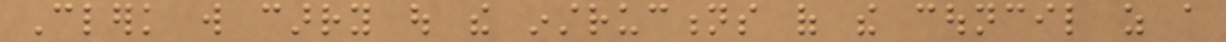Clerk will carry out the instructions of the council as a
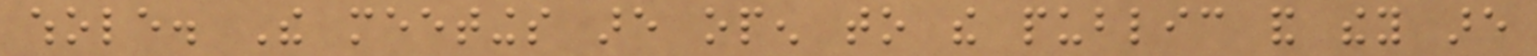whole. The meetings are open to the public and they are
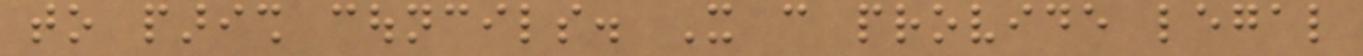to parish councils. It can provide legal
